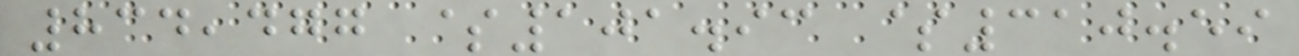834,477 $101.93 $310.59
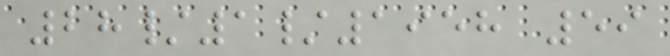28/1/1958 59
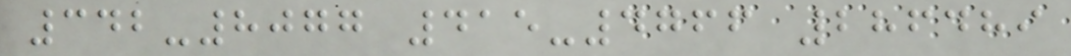342-8077 415-4766 286489
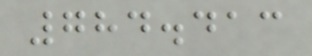784.413
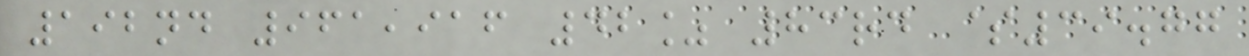192nd 961,916 42% 83rd $39.77
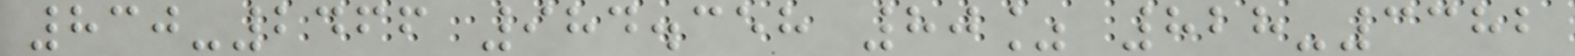830-2466 984.358 80% 828-3382
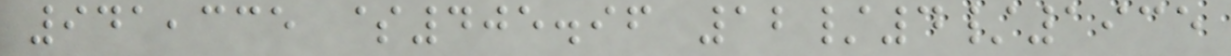941,335 $405.96 12/4/1935
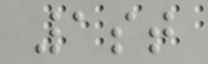1st
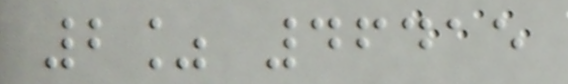2% 46415
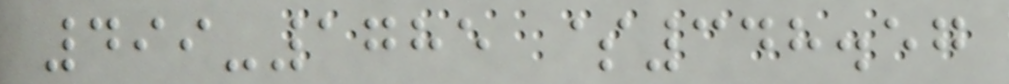499-1785 $348.57
